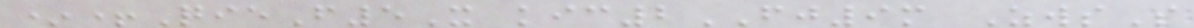*+QieF5X kic2FJ9m ZwsS
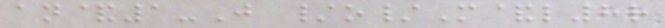an&1-J /o/M&l8r
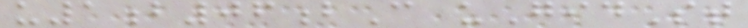u1b06bC uGidSt
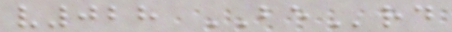v028 BErd
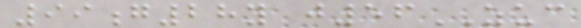99g28y j56ZUC
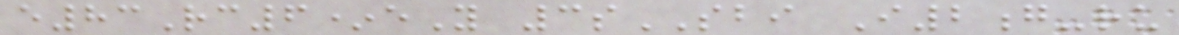e83Rc6*eY 3sSBI I2g-ru
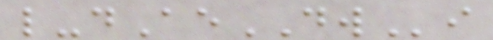l-dAeDWi
